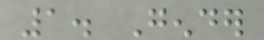1. Gender
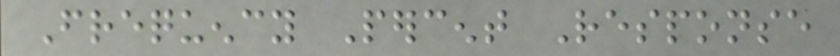Frequency Percent Response
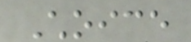Choice
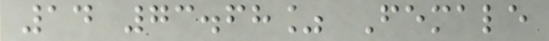14 73.68% Female
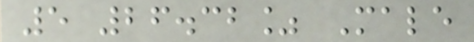5 26.32% Male
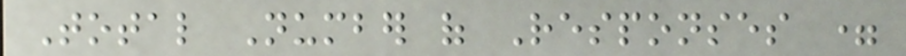Total Number of Responses =
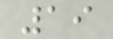19
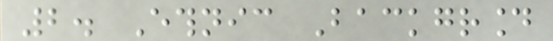2. Ethnic Background
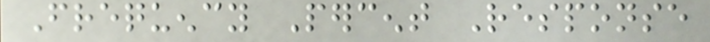Frequency Percent Response
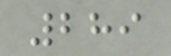289
